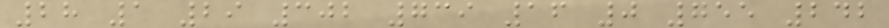28 1 29 302 739 16 0 755 242
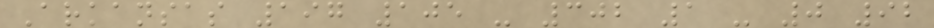Arkansas 197 105 - 302 1 - 0 92
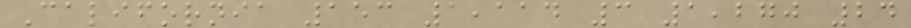California 153 1,114 3 1,270 24
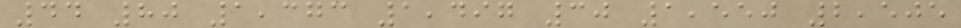44 80 1,373 1,497 30 1,550 2,505
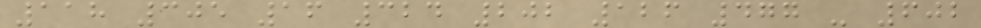118 305 16 324 202 126 477 - 602
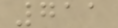711
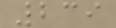239
